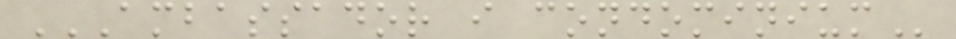AMBASSADOR I CONDOMINIUM
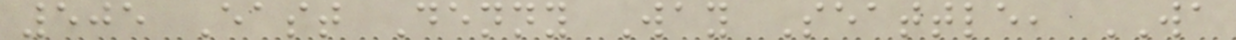505 East Denny Way Seattle, WA
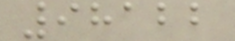98122
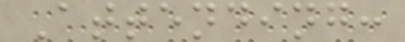Attending:
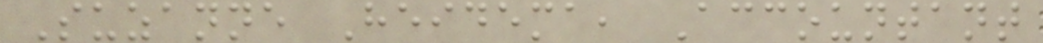Suzanne Heidema, Accountant
